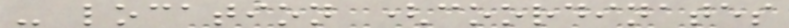- location (coordinates
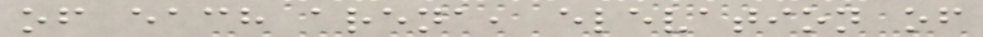of each arena, elevation of
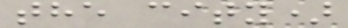the city)
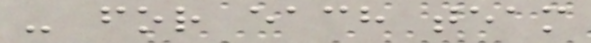- for each team
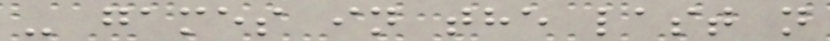- games in the last n
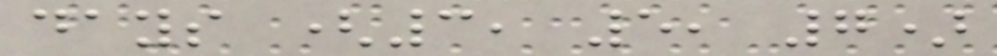days (3, 5, 7)
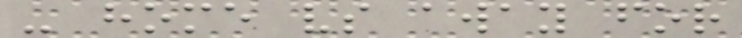- home vs away for
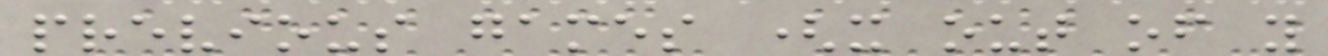previous games (x out of y
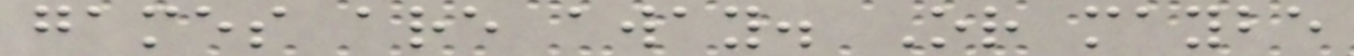games are away. Or maybe
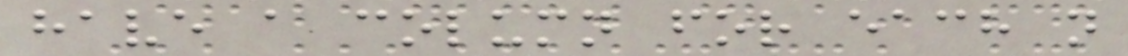have a column for each n
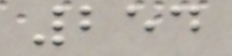254
